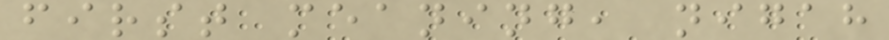first meaning, nigah
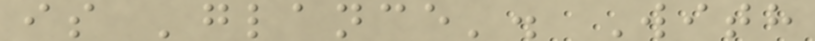is 'glance'. With
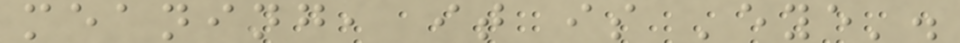meaning, it is 'eye'.
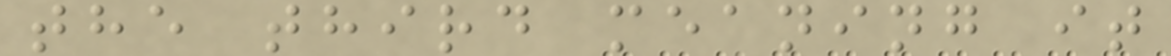the third meaning it
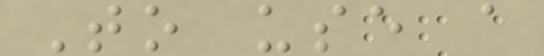To use a
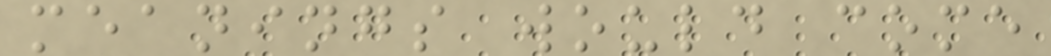meanings would come
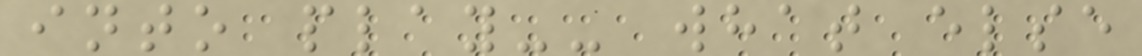into play-- what else
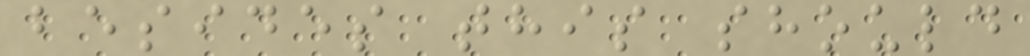besides this should
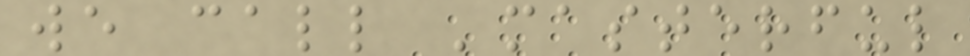we call 'masterful
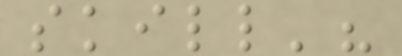skill'?
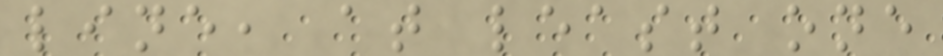line, at least one
